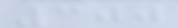300
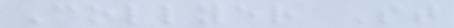Collyer St
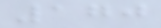170
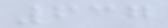637
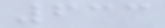633
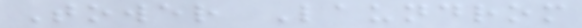Tower Laundrom
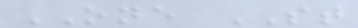ONE ST
